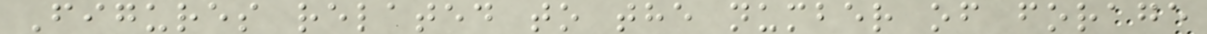Figures related to the number of forage
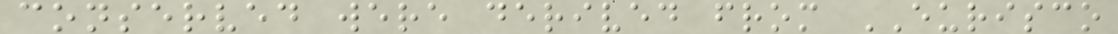conserved were derived from EURISCO
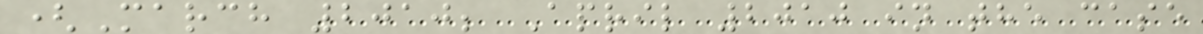(March 2010; April 2010 in the case
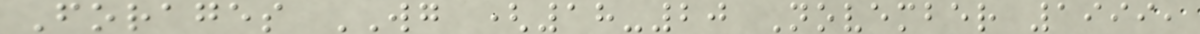Forages WG (18-20 November 1999,
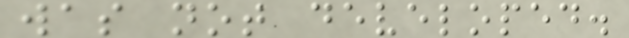was not developed.
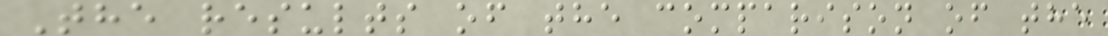The results of the comparison of the
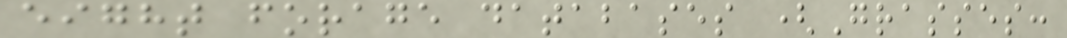eight forage databases (Grasses:
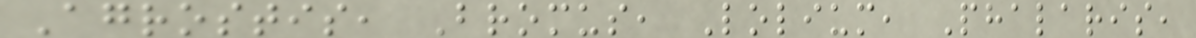Agrostis, Bromus, Lolium, Phalaris,
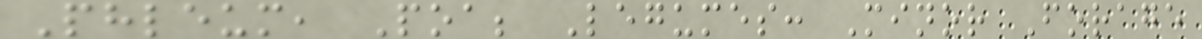Phleum, Poa; Legumes: Minor Forage
